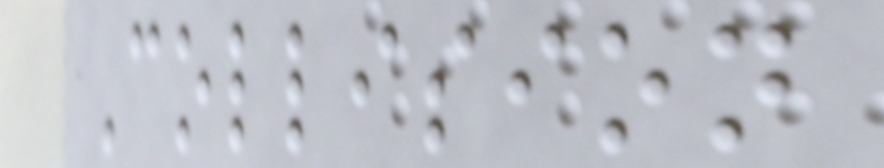Collision
